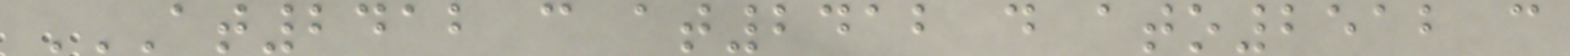AT2412 C AT2412 D ATO2512 C
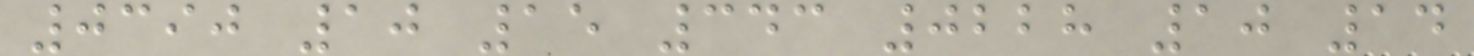0390 10 15 343 0228 10 14
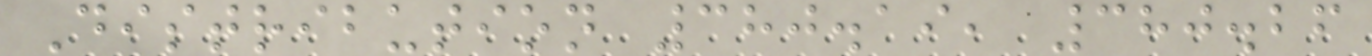Distribution 380.19, 380.26
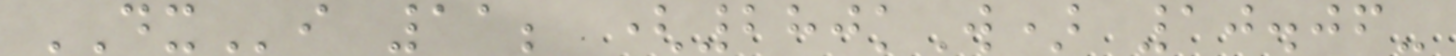DXi 11; (280kW) 10.06-
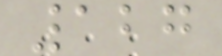127
